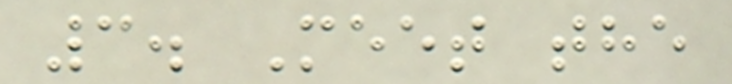3. Meet the
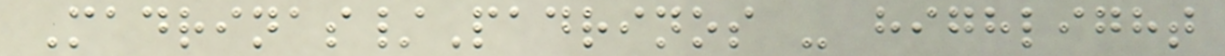Madrinas/Padrinos - highlight
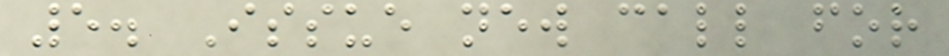5. Issue new call for
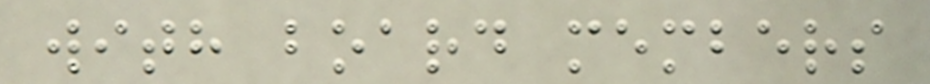with board members
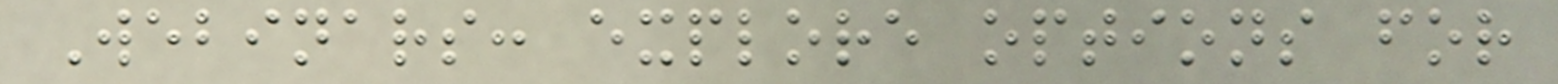Webinars: explore options for
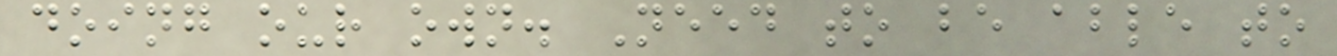doing our own. Need to be able to
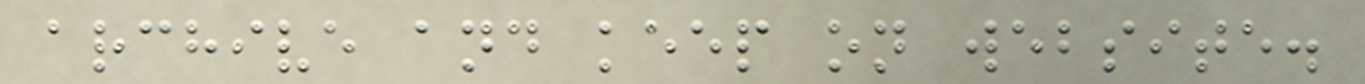archive and keep on website.
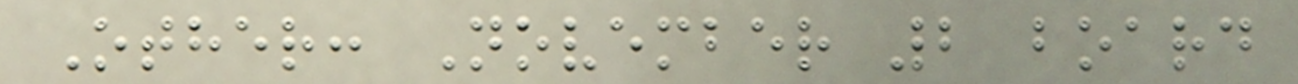Other: November 2 board
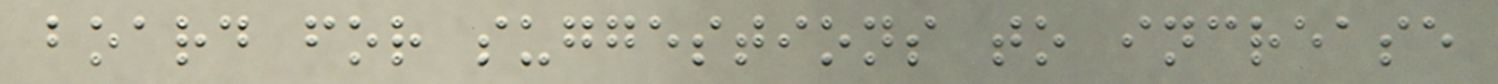board for suggestions to increase
